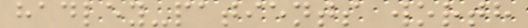hadley-patients worth
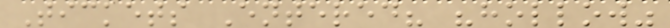Tickets Entered? "hollow"
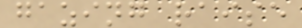gazing raise
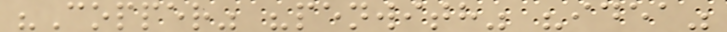"Copper" "penwith" "idea"
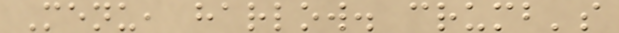Menu, harlow. crumb's
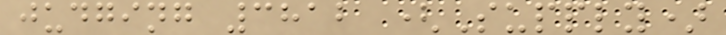judging 3812 (Supply)
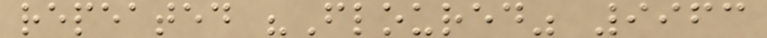repeated "Floured" 9963
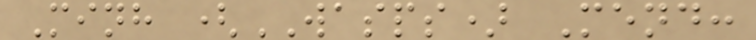Minh (WASPS) Mend:
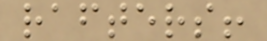rafters!
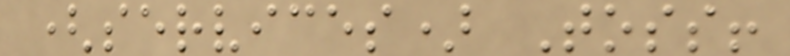(services) Toss!
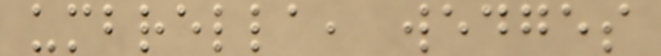umbrella, wedges
